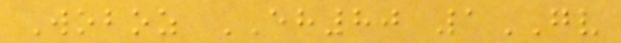Woboz EH80 1GV
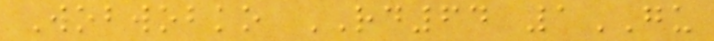Wobwobko RD64 1GU
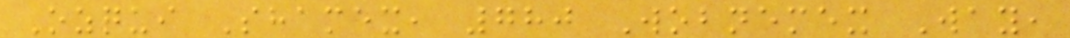Ozqui Shamex, 780 Wobnemex Way,
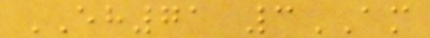EH71 3AM
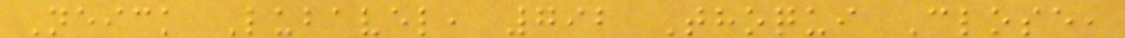Neick Lubavel, 792 Thoqui Close,
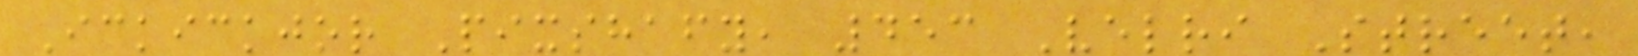Ickickjor Pixshafy, 453 Velri Street,
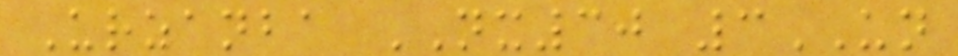Urzanba NX30 3UN
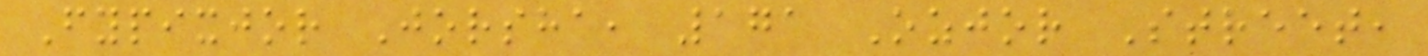Fypixjor Jorsha, 171 Ozjor Street,
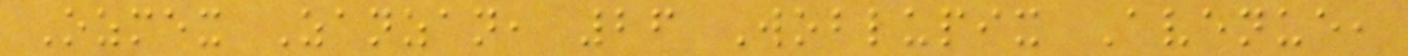Ozmex Zanzan, 26 Woblupix Avenue,
